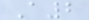A2
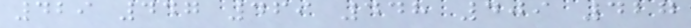429 447 469 448 409 427
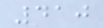410
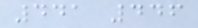441 446
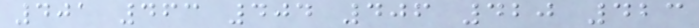401 463 404 406 420 423
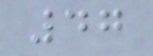47
